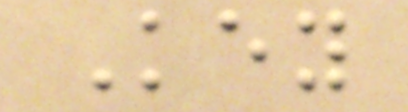Key
